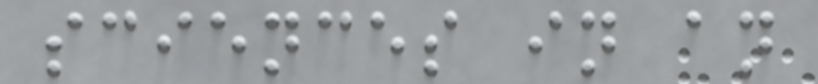sciences in an
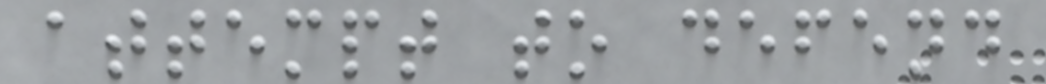attempt to defend
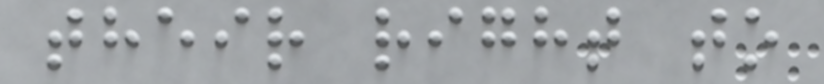their right to
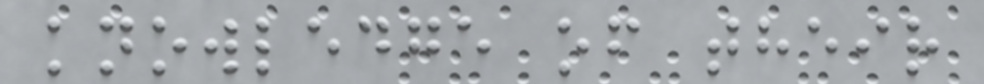knowledge of their
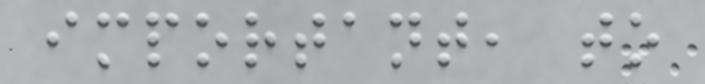important, to
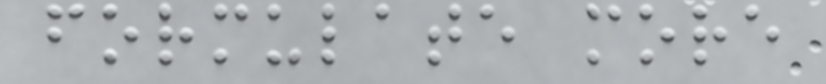formulate more
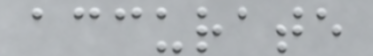accurate
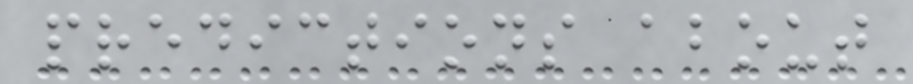predictions about
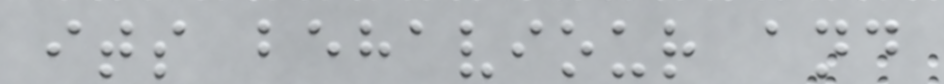its behaviour and
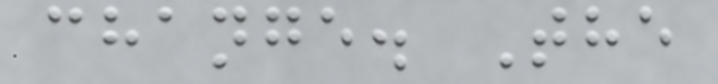change. The
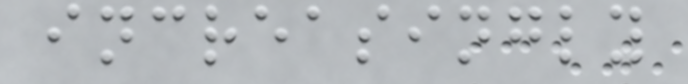increasingly
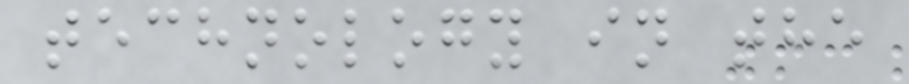technology in the
